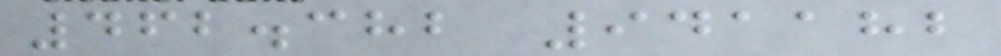462.382 941182
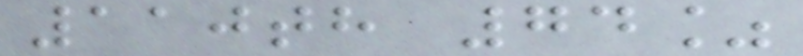110th 74%
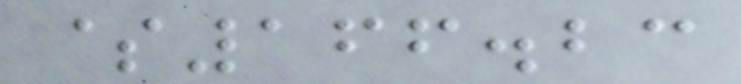$166.23
